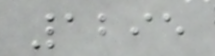1295
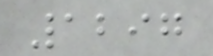1297
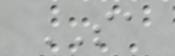SA
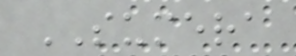SUMERA
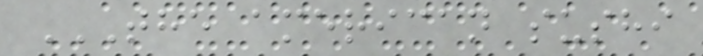THE AMERICAN SUSHI
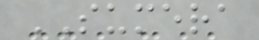SUMERA
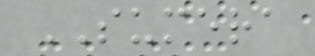SUMERA
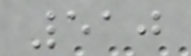510
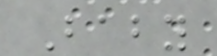Baby
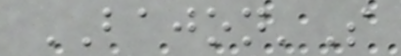BAJON'S
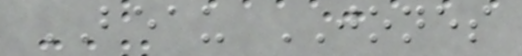BEAU JONES
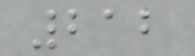212
